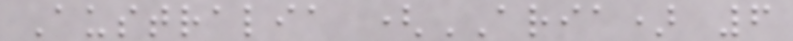Australia (ARIA) 6
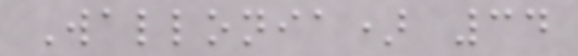Wallonia) 34
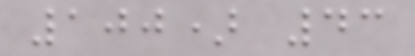100) 43
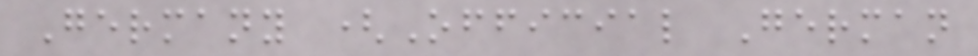Germany (Official German
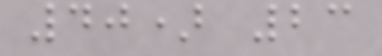40) 23
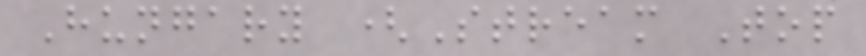Hungary (Stream Top
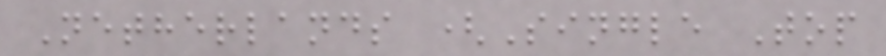Netherlands (Single Top
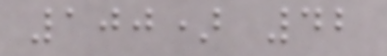100) 42
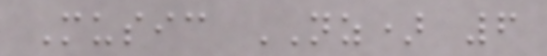Music NZ) 6
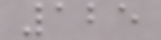125
